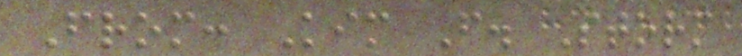From: Kim F. Storm
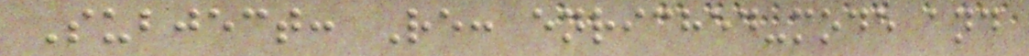Subject: Re: enriched-mode and
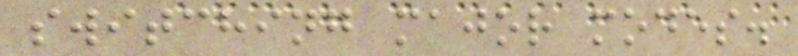switching major modes.
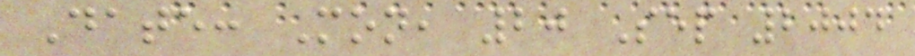Date: Mon, 20 Sep 2004
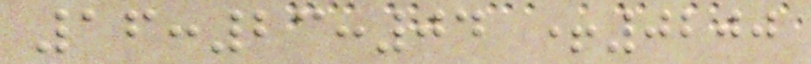16:23:04 +0200
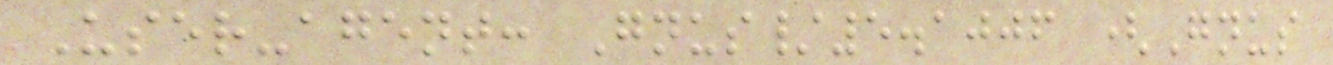User-agent: Gnus/5.1006 (Gnus
